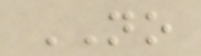NO
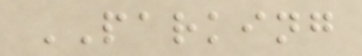PARKING
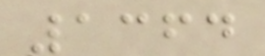1364
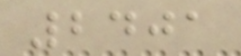2401
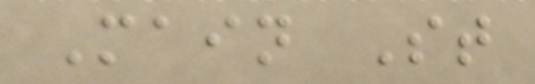Main St
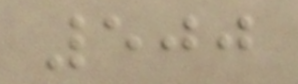500
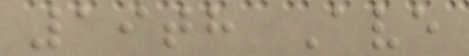19th Ave
